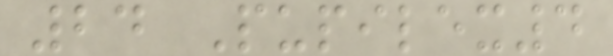24 Pupilex4
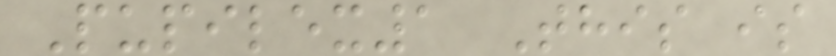Pupilex1 This is
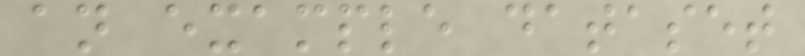an example dataset
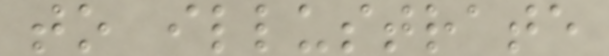to illustrate
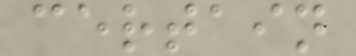certain
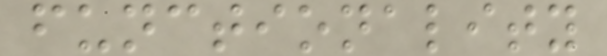functionality
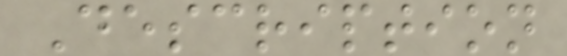Description
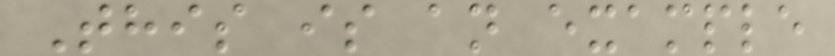This is an example
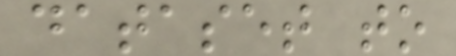dataset to
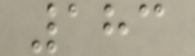183
